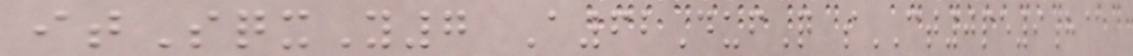itSqxY7 A62DufQ sCT0pe9h@
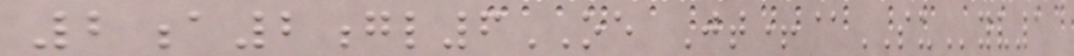2a2gl6OE Jt+@SUyv1
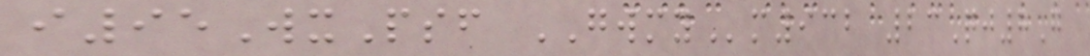i95WxPsf GWMYm932 23Qj8G
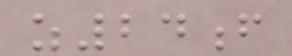z24f
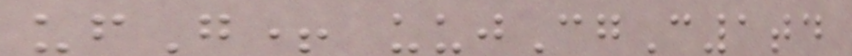ufG+ uujCgC1td
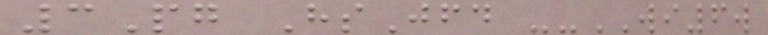3Pg HsJfd --WI6w
